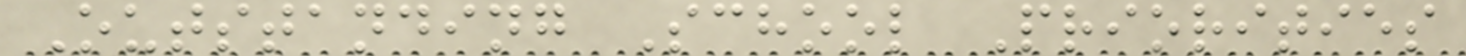Outstanding School Priorities
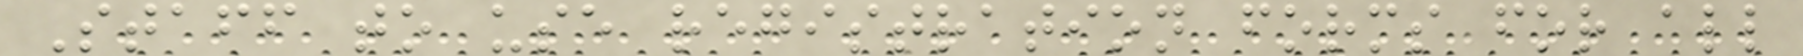Staff to use registration forms for all
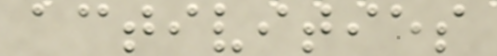activities
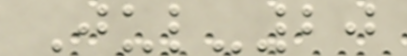Jul-20
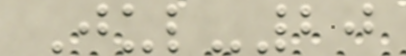Jul-20
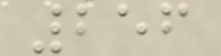256
